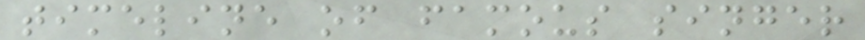timeline of famous singer
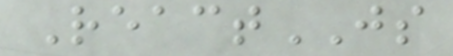ReactJS
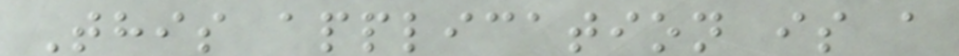This application is a
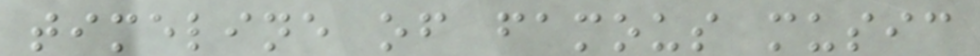timeline of famous music
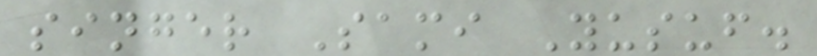singer Sami Yusuf.
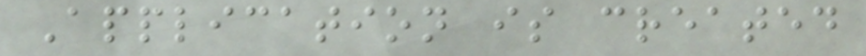Application is created
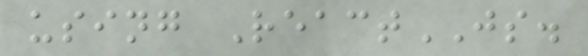using ReactJS.
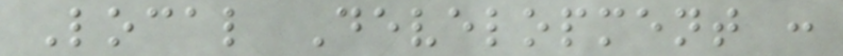Local Development :
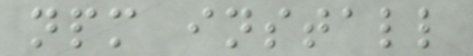npm install
